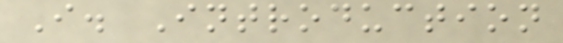I. Introduction
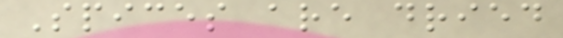Spices are dried
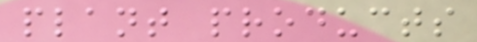plant products
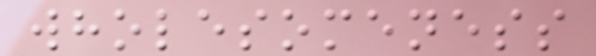wholesomeness
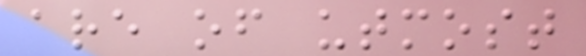are of utmost
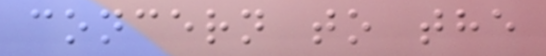concern to the
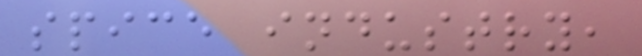spice industry,
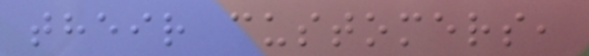their customers,
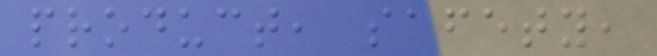product, safety,
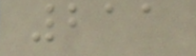211
